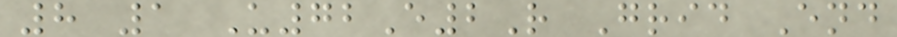8 1 U72E2R Grid End
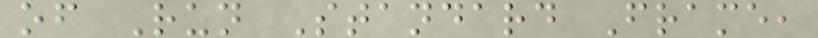of Run Standard Frame,
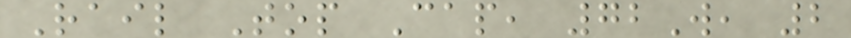Rail Top Cap, 72W, 2
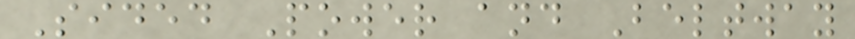Sided Power and Beltway
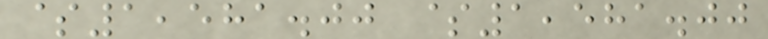$1,581.00 $1,581.00
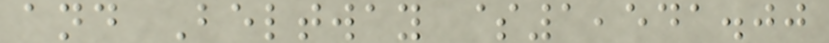and Beltway $1,541.00
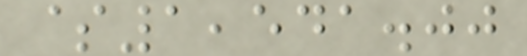$1,541.00
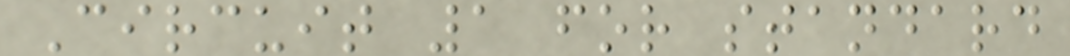Circuit 1 for standard
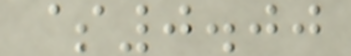$0.00
